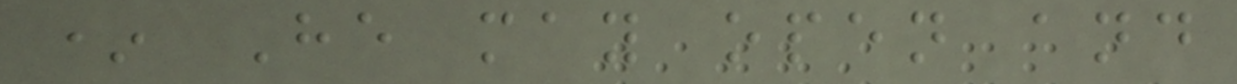* He may open and
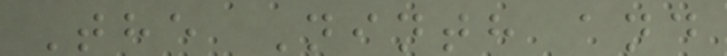The Ninth and
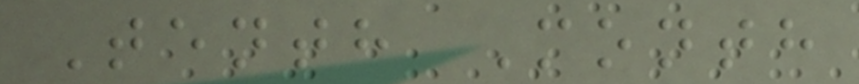Tenth Month
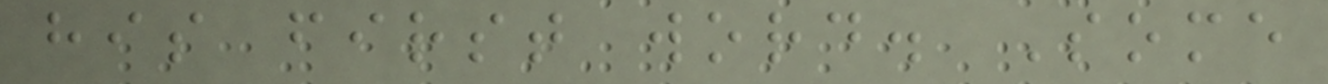his first word. Some
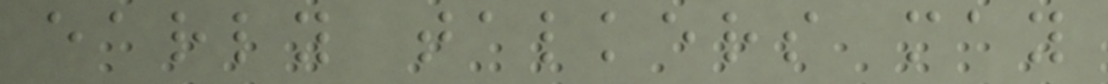early talkers may
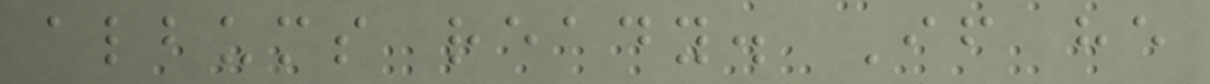albums ready. If he
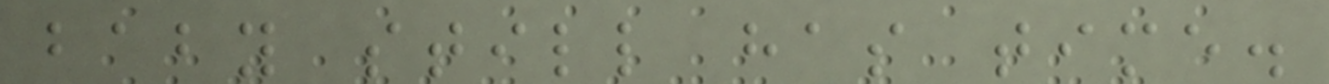baby still has time.
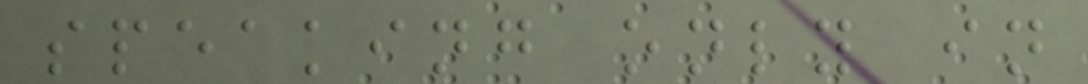speaking only in
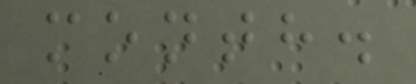month.
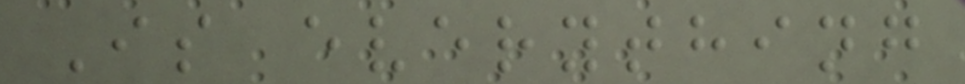Is everything
